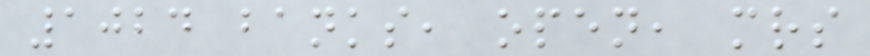1024 banks, open, mrs
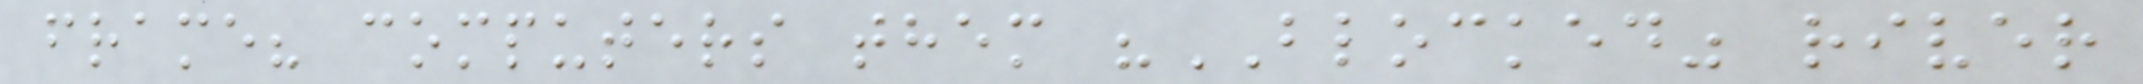frame? computers them "BLOCKED" river
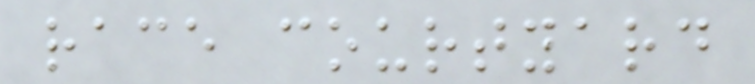race courtyard
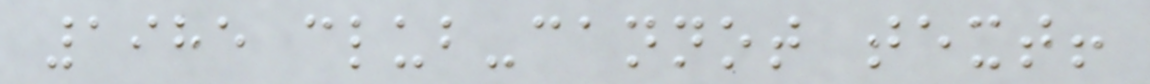1985 club-cannot text!
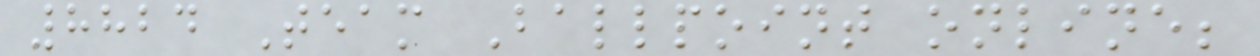8824 Team Ballpoint online;
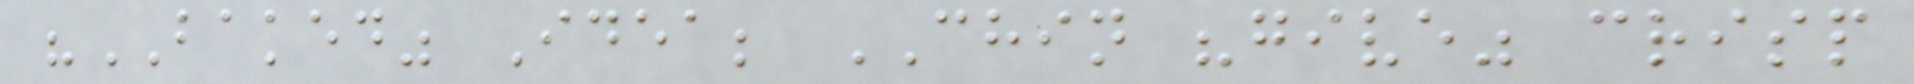"BAKED" Idea; CHIN "give" crisp
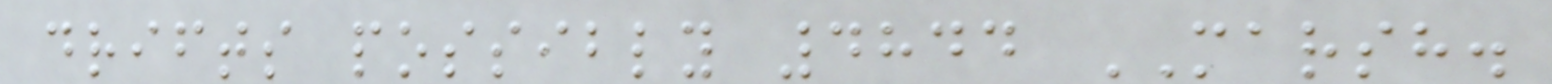drifts possibly 4844 MARSH.
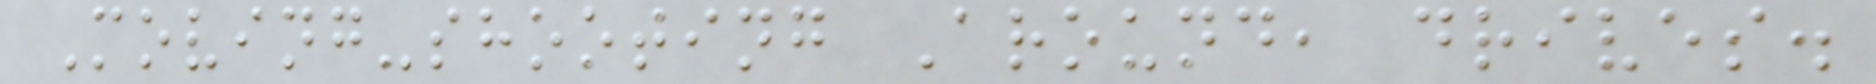Moving-shooting Around, drives.
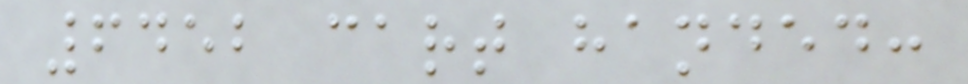6452 cart handed:
